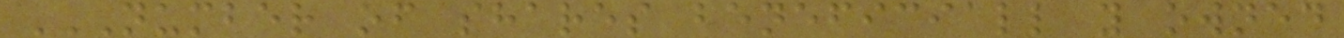NUMBER OF SHARES BENEFICIALL Y OWNED
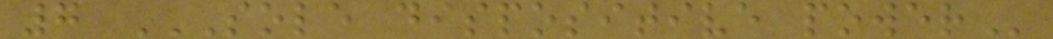7 SOLE DISPOSITIVE POWER
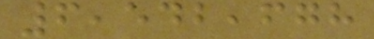6,542,678
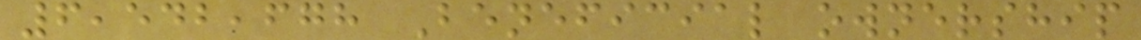6,542,678 Beneficial ownership
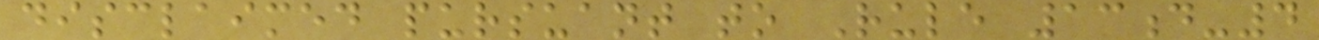disclaimed pursuant to Rule 13d-4
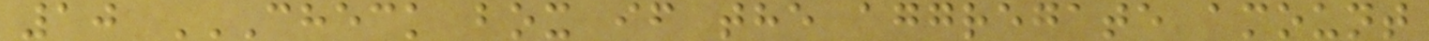10 CHECK BOX IF THE AGGREGATE AMOUNT
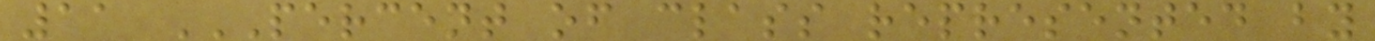11 PERCENT OF CLASS REPRESENTED BY
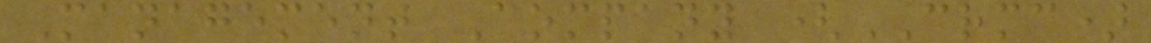Management Company (CRMC)
